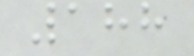188
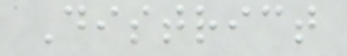District
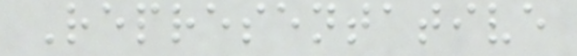Representative
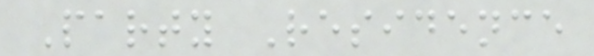Party Residence
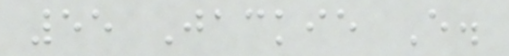55 Jackie E.
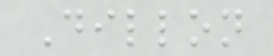Dillon
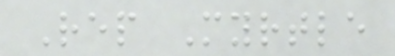Rep Myrtle
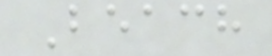Beach
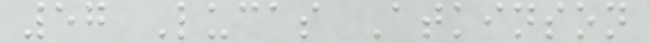57 Lucas Atkinson
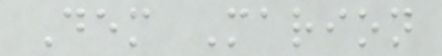Dem Marion
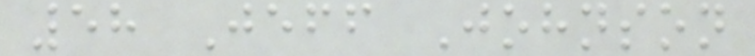58 Jeff Johnson
